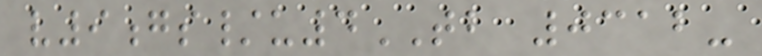v9gs/u4TB 0312-
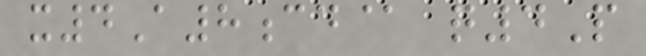x4A8cd@ q4P
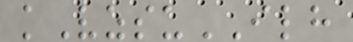kVzsuILH
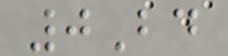0Bd
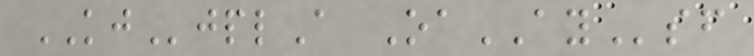KJjplA OaAYsf
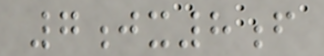7jx8f
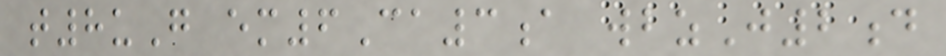t8uG em6Ca3a wbzJ2d
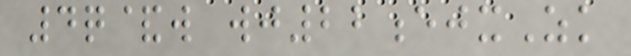4q&w wj22ejxZk
